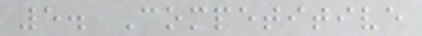5. Competitive
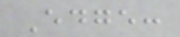Edge:
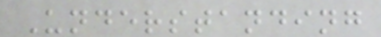Understanding
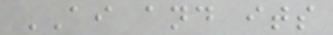AI and its
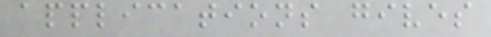applications gives
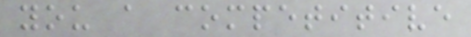you a competitive
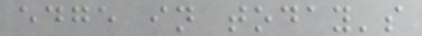edge in today's
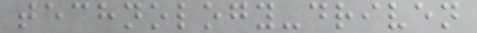technology-driven
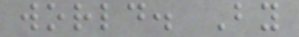world. By
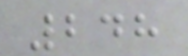248
